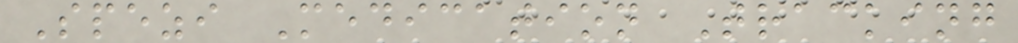Spezi Medication Tracking
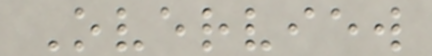Overview
